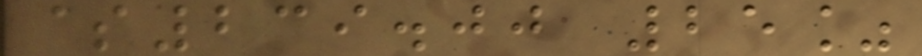$239.00 25%
